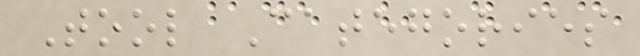Tool Categories
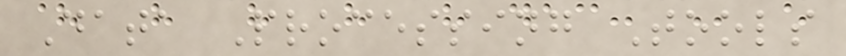Data Processing Tools
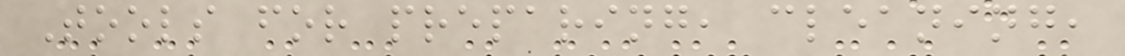Tools for preparing, cleaning,
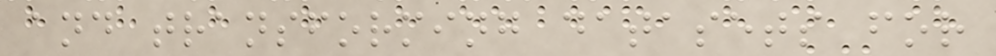and transforming datasets for
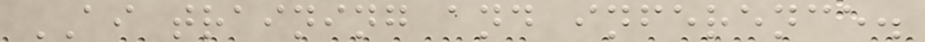AI training and inference.
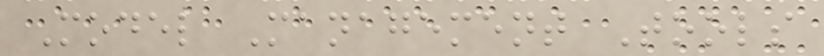Model Management Tools
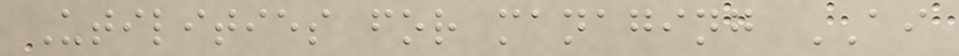Utilities for managing AI
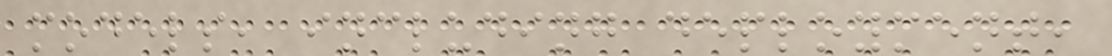models, including deployment,
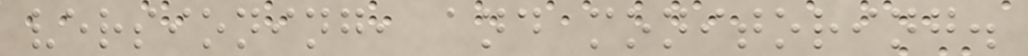versioning, and monitoring.
